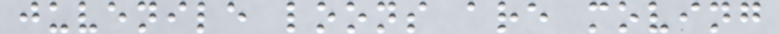juvenile loons are moving
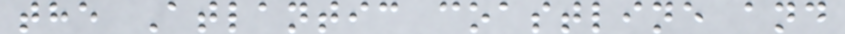the Atlantic coastline and
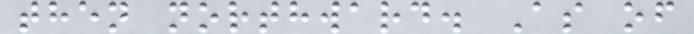then northward. As of
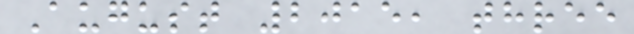August 2015, three
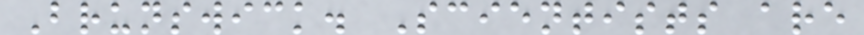Brunswick. Scientists are
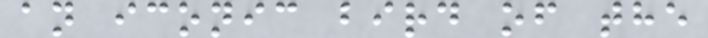an iconic bird of the
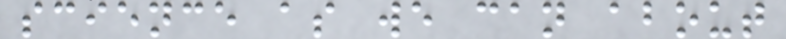science as we can about
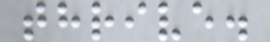thrive.
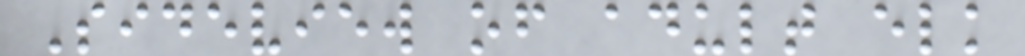Sideview of adult elk
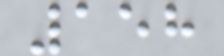158
